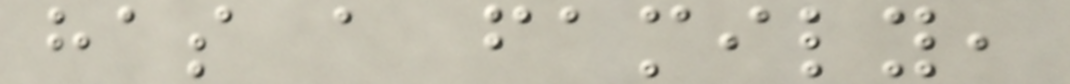has a family,
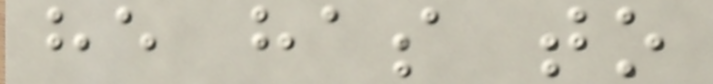he has to
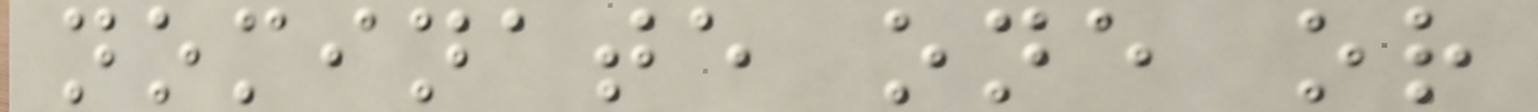nominate one or
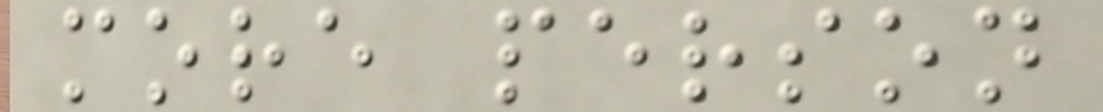more person
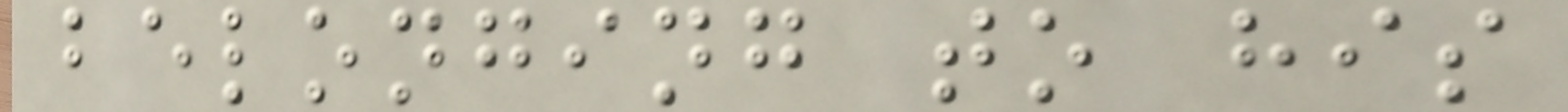belonging to his
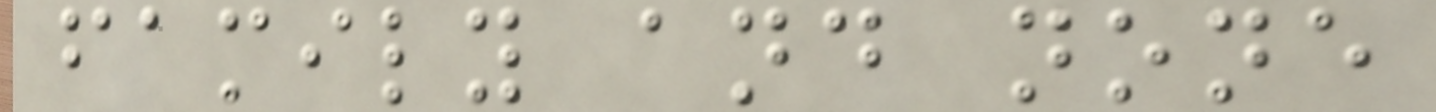family and none
